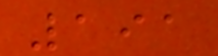191
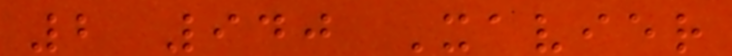2 940 Xavier
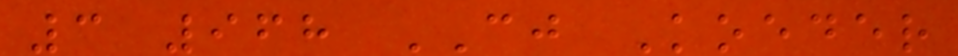3 968 CJ Koeder
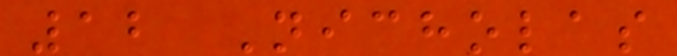12 Nicholas
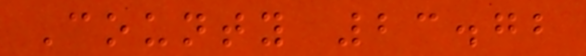County 23.72
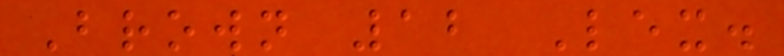Brown 12 Lex.
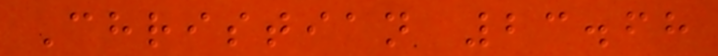Christian 23.68
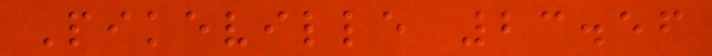Pikeville 23.56
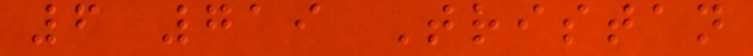6 719 Tristan
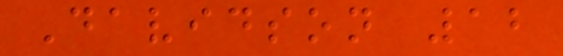Davidson 12
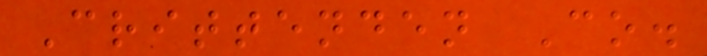Crittenden Co.
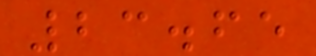23.65
